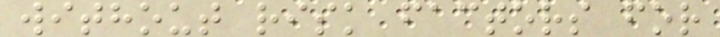without risk factors for
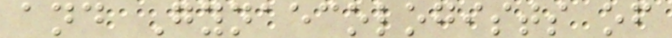and Gynaecologists of
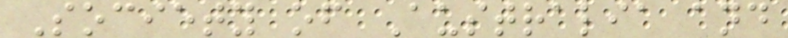Society of Australia and
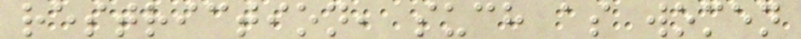restriction, such as women
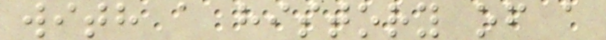with a history of a
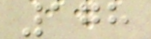178
